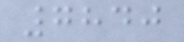7840
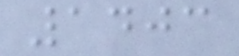1403
